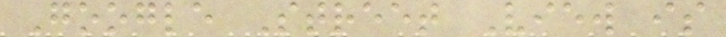Google Street View is
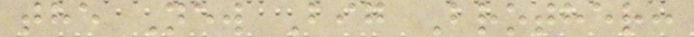the New Big Brother:
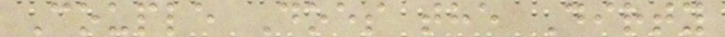Couple Does the Dirty
